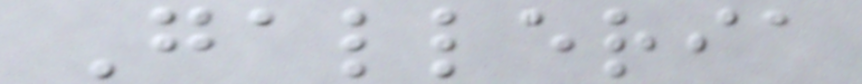Galleria
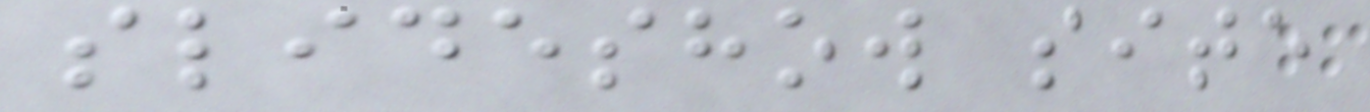slideshow site
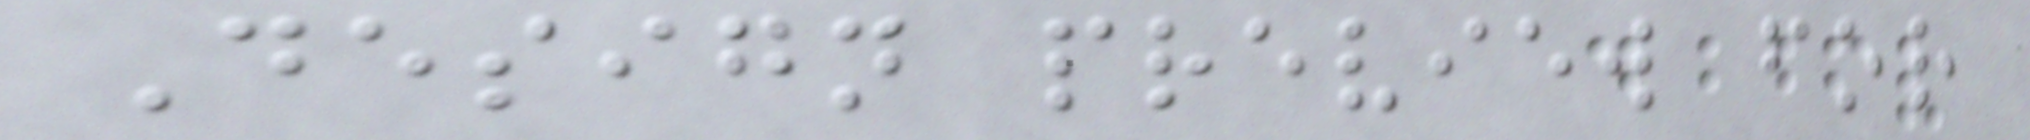Design preview for
